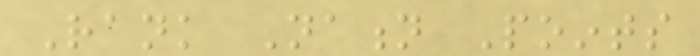Rank Nation Points
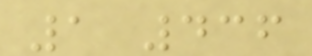1 436
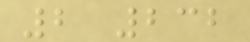2 232
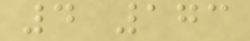4 173
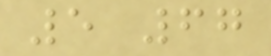5 67
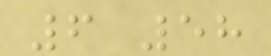6 58
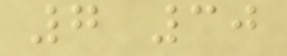7 30
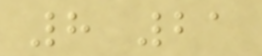8 21
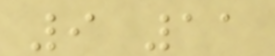9 11
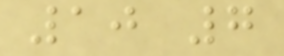10 7
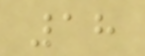18
